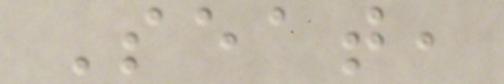Seat,
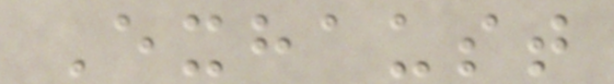Exhaust
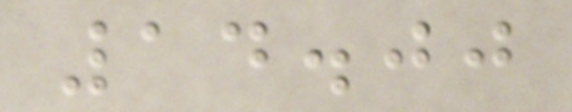14.00
